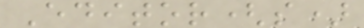Editor(s)
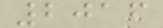2016
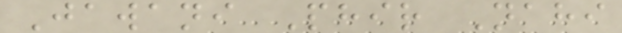Jawani Phir Nahi
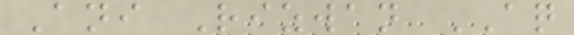Ani Rizwan AQ
